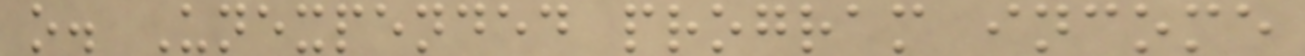o. Unexpended program income
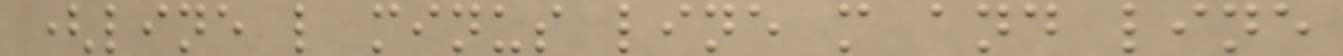(line l minus line m and line
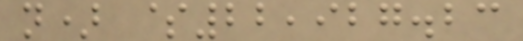n) $22,927.23
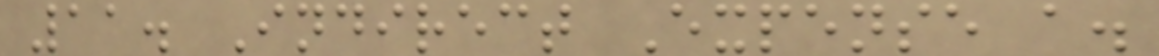11. Indirect Expense a.
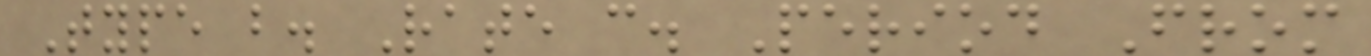Type b. Rate c. Period From
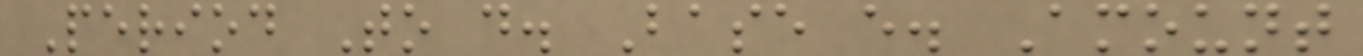Period To d. Base e. Amount
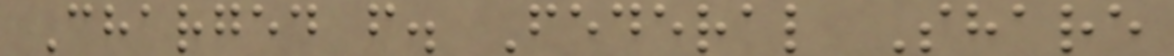Charged f. Federal Share
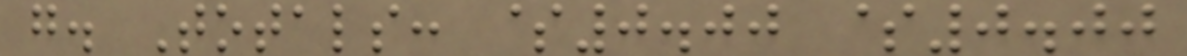g. Totals: $0.00 $0.00
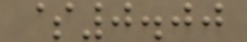$0.00
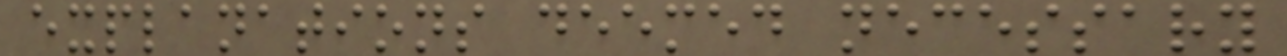explanations deemed necessary
